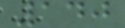140
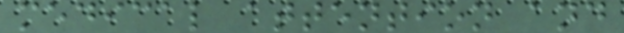medical attention and
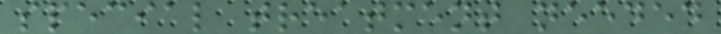special treatment needed
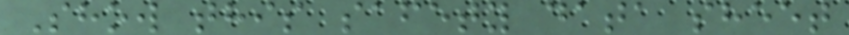Show this safety data sheet
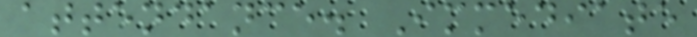attendance. Immediate
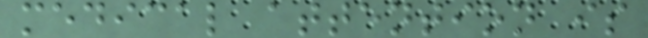medical attention is
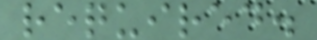required.
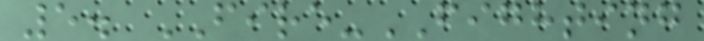5. FIRE-FIGHTING
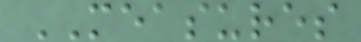MEASURES
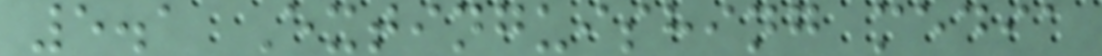5.1 Extinguishing media
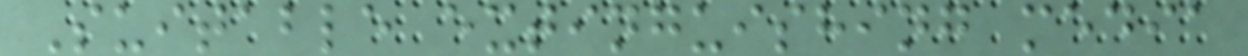Suitable extinguishing media
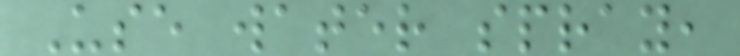Use water spray,
